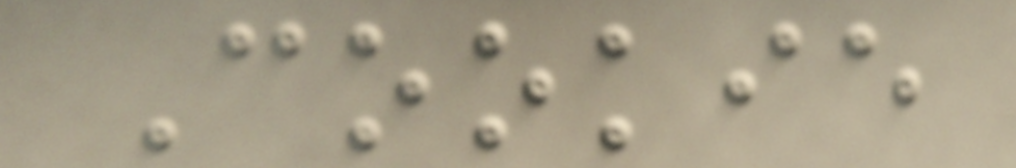Cookie
